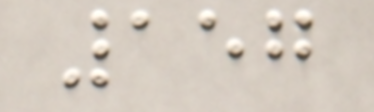157
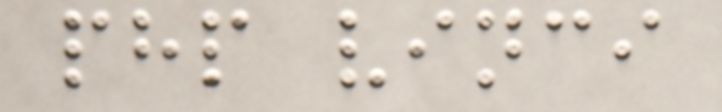php vinci
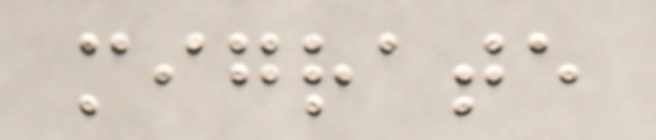migrate
